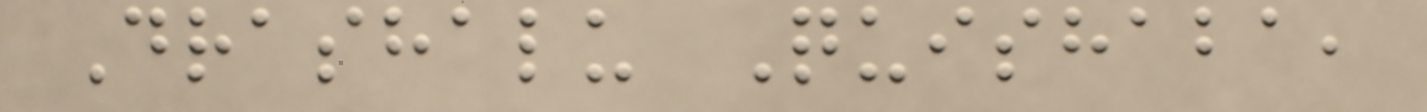Drashalu Quishaba,
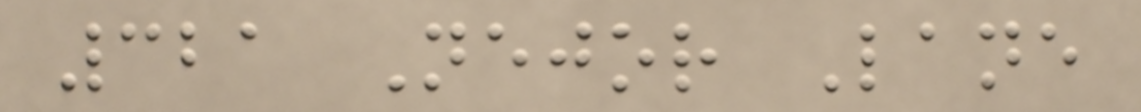321 Nejor Lane
